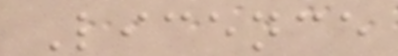Licence
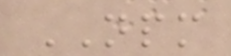NPM
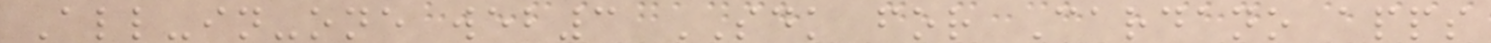All-in-one web3 SDK for Cardano apps
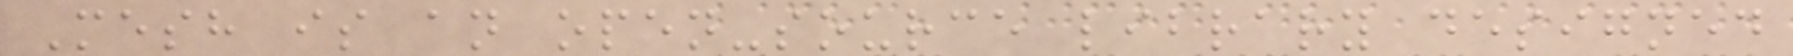Mesh is an open-source library designed
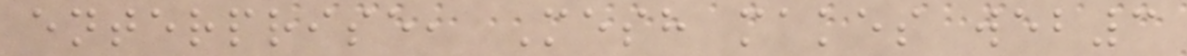enterprise, Mesh makes web3
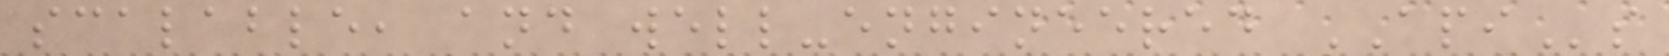scalable, and well-engineered APIs
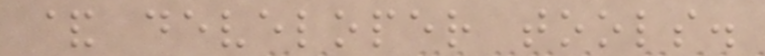& developer tools.
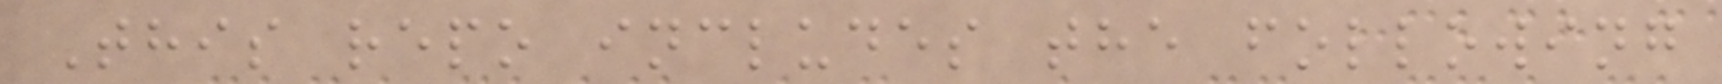This repo includes the following
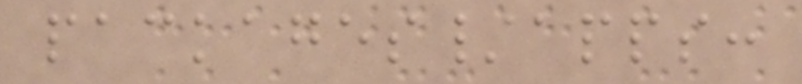packages/apps:
